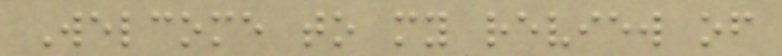Welcome to my review of
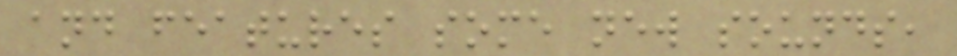and features some new sounds,
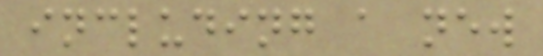including a new
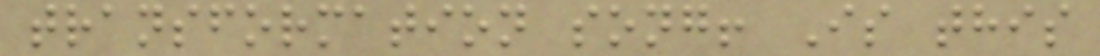transformation song! Is this
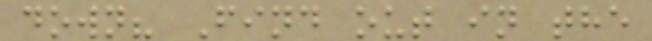down? Find out in the
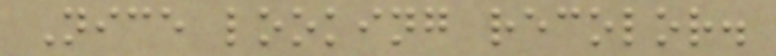Nice looking recolor.
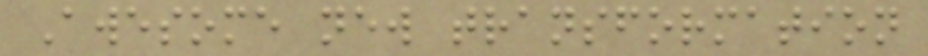Awesome new transformation
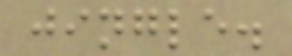jingle.
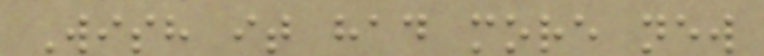Wish it had more new
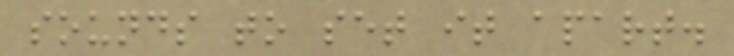sounds to set it apart.
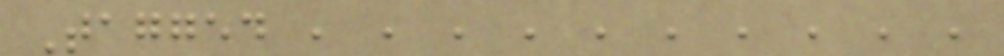Tagged , , , , , , , , , ,
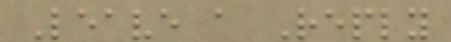Leave a Reply
